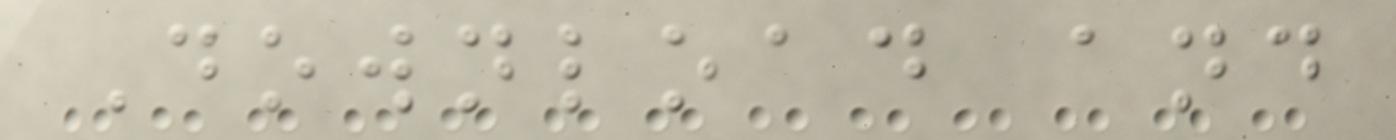Download and
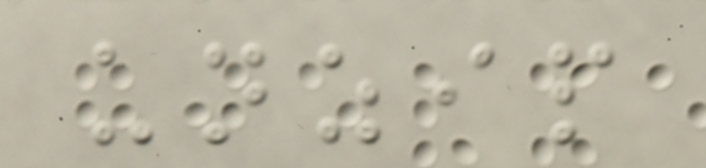unzip
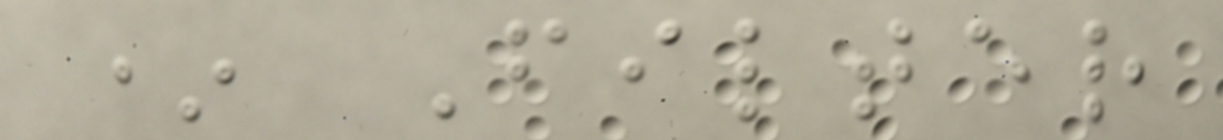* Filter
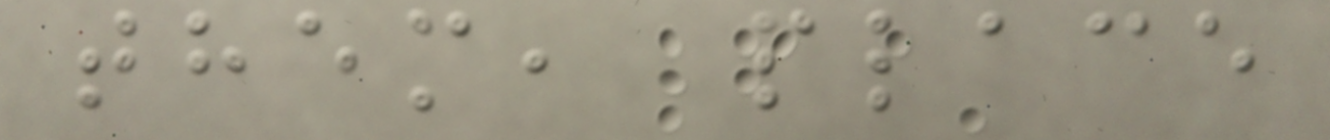them, place
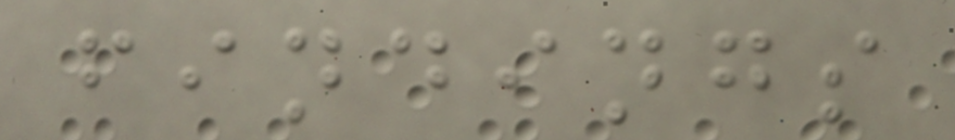findings
